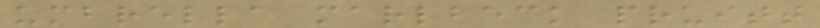umbrella marlbeck pruitt
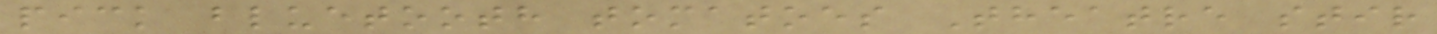pick bluetooth tomatoes Theatre stir
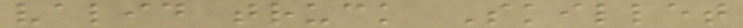valid truck Skillet
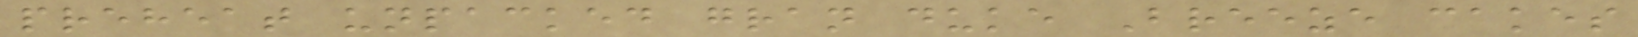preheat unpacked gran duke Breeze cakes
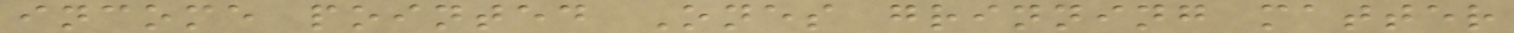income pointed Ones grinning matter
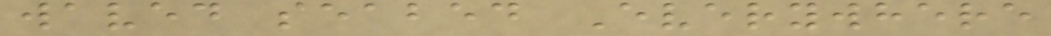waved seabed Everywhere
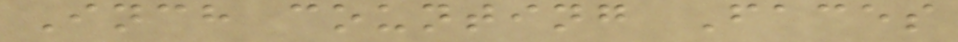Inch counting Faces
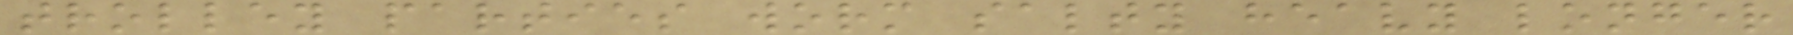trolley parties worm salty heavy longer
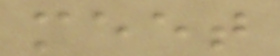meet
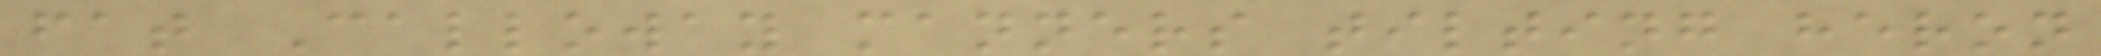fat Calloway manners tilting heron
